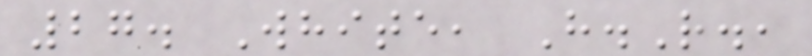27. White, H.R.,
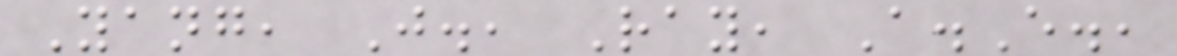Yang, J., Ray, A.E.,
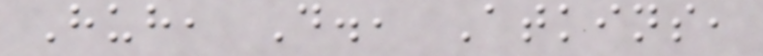Huh, D., Atkins,
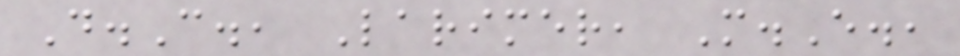D.C., Larimer, M.E.,
